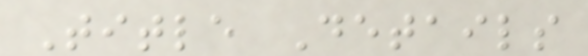Title Details
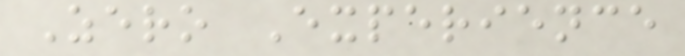Zero Experience
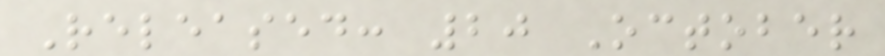Released: 20 October
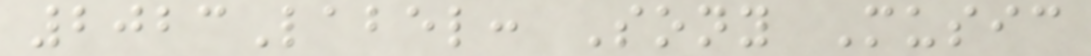2023Label: Sony Music
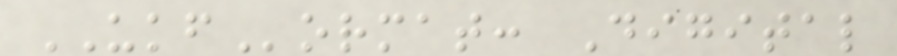UKFormat: Digital
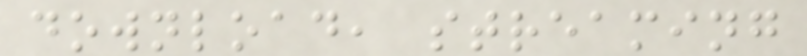download, streaming
